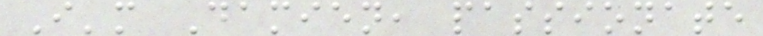I'm Damien, passionate
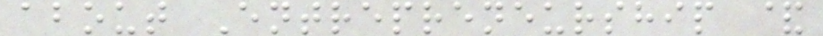about Entrepreneurship &
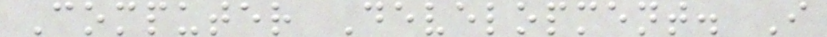Computer Development. I
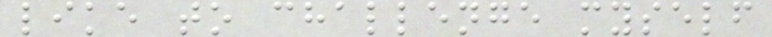like to challenge myself
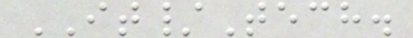IT/Tech.
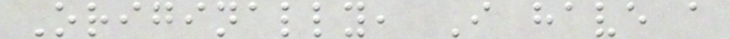Originally, I have a
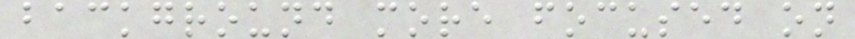background more focused on
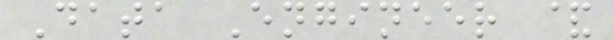Data Engineer &
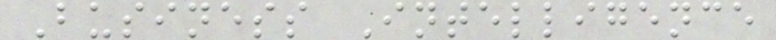Business Intelligence
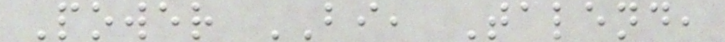Power BI, Talend,
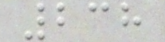238
